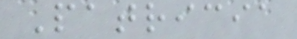Patricia
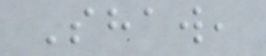Shaw,
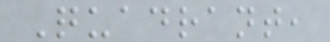Quadrant,
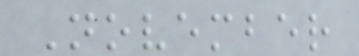November
